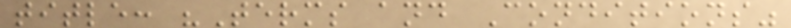title: "Terms and Conditions"
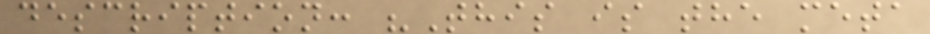description: "This is the meta
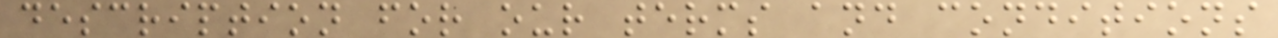description for our terms and conditions
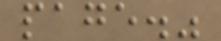page."
